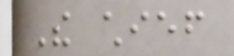The chief
